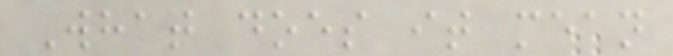What does it mean
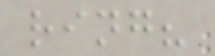ring?
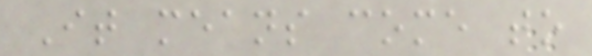It means come to
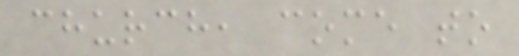church, come to
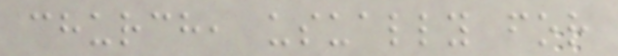church, usually for
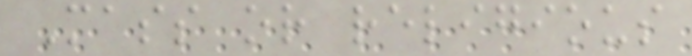Mass or religious
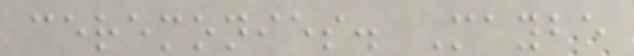ceremonies. Maybe
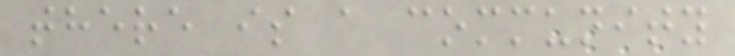there is a community
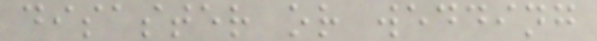disaster or wedding
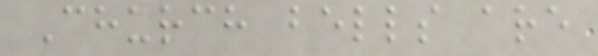Church bells are
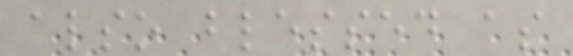also blessed as
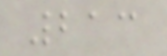213
